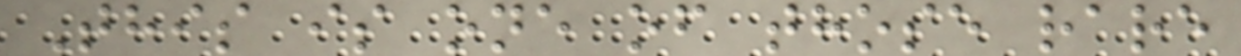This is one of those rare
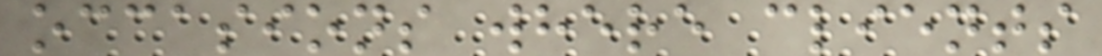occasions where clients
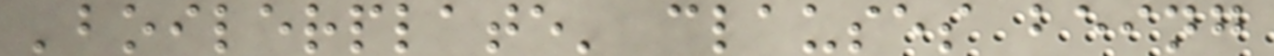'boilerplate' clauses being
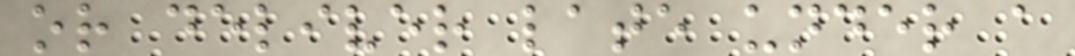or deliver late under a
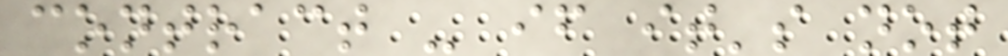contract - if it's not
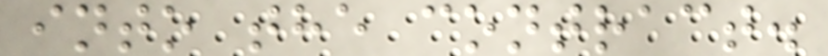into the contract.
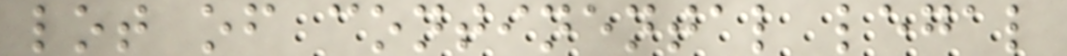lot of continental legal
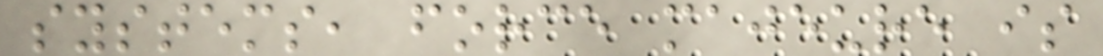systems, force majeure is
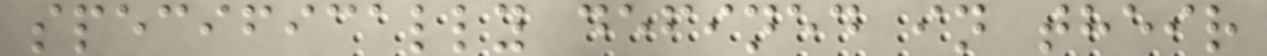specifically defined in their
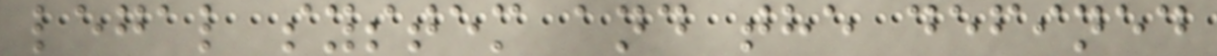legal system and the defined
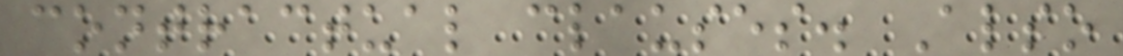contractual clauses. Also
